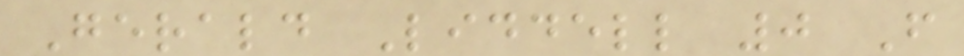Gerald Liddell 0 F
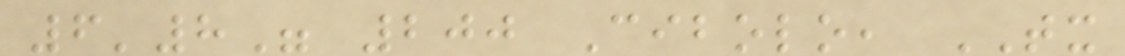6'8" 200 Cibolo, TX
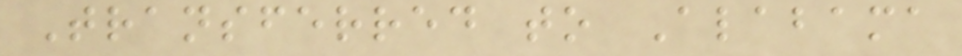Transferred to Alabama
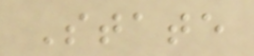State
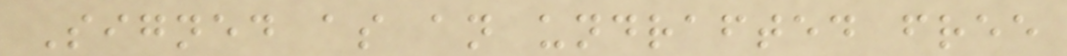Signed as an undrafted free
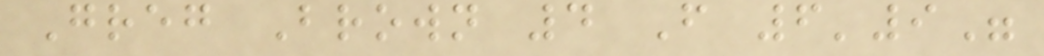Greg Brown 4 F 6'9"
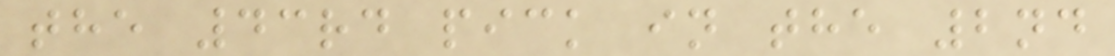the 43rd pick in the 2nd
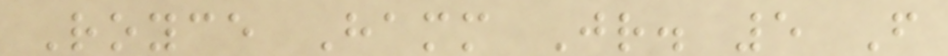Royce Hamm Jr. 5 F
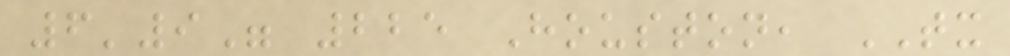6'9" 225 Houston, TX
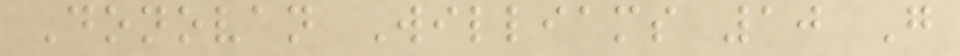Donovan Williams 10 G
